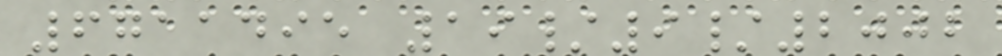6711495 19/9/2002
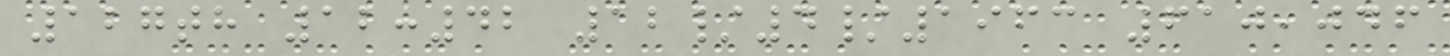127th 12:42 12/4/1963 610,046
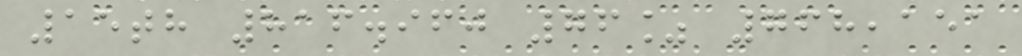15th 816.960 76% 768,151
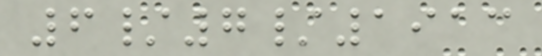6/7/1913
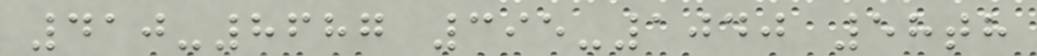410-8687 395-1040 58th
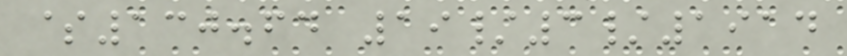$130.64 19/3/1914
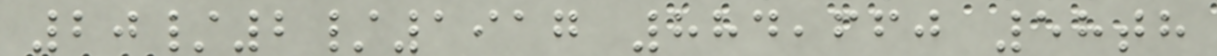20/2/1917 884,660 58th
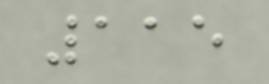115
